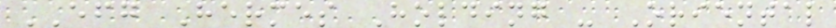EFG Hermes Holding - Oriental
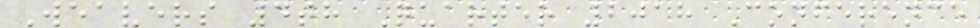Weavers 4th Quarter 2018 Conference
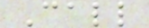Call
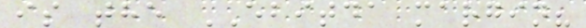is the EBITDA margin?
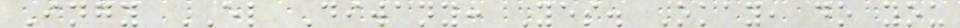Ingy EL Diwany: Yes. Okay, do you
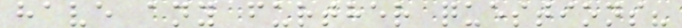have any further questions?
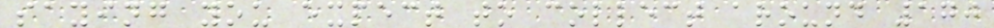saying you expect to collect around 170
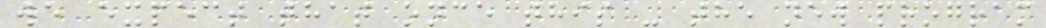we expect that once this - the new program
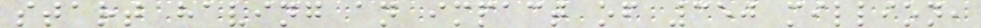start having an impact of 350 million,
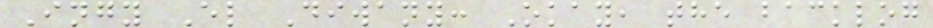Ingy El Diwany: Okay, the backlog
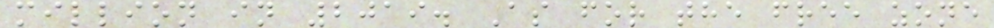million in 2019. As for the free zone
